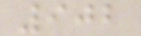902
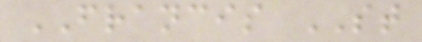FRANCIS ST
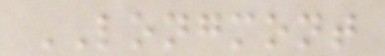LONGMONT
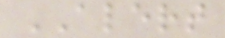ALERT
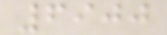6900
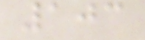103
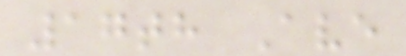17th Ave
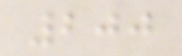200
